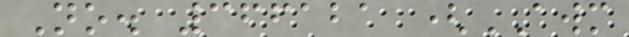No. 366121 (AWM
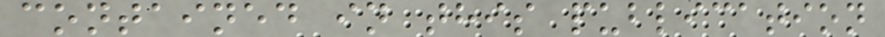contained in this publication
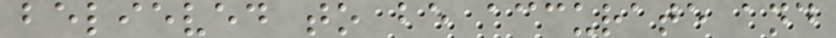believed to be accurate and
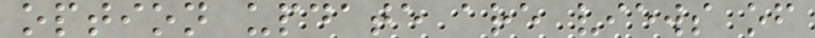option update are views of
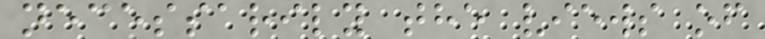necessarily the views of
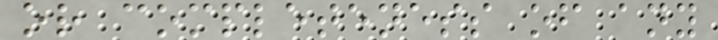or completeness of any
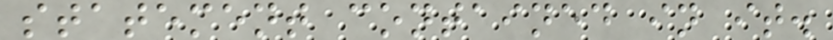statement contained in it.
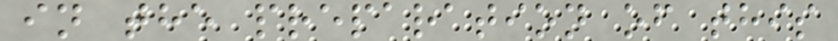in the preparation of this
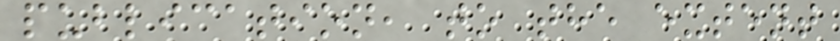publication, to the extent
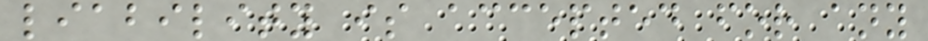liability is accepted for any
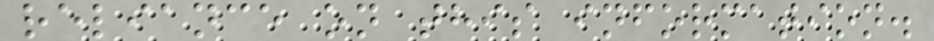reliance on this information.
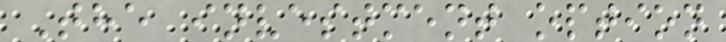The investment option
